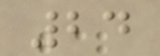24
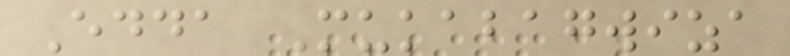Edda Mukabagwiza
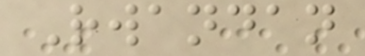Rwandan
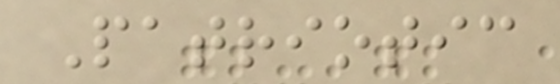Patriotic
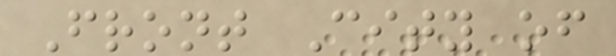Front City of
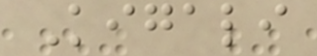Kigali
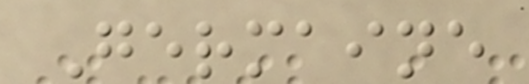Germaine
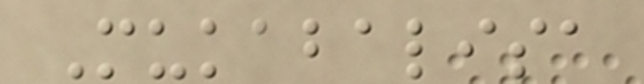Mukabalisa
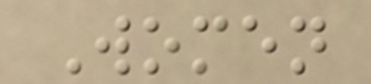Women
